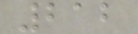212
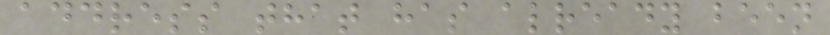address that has already been
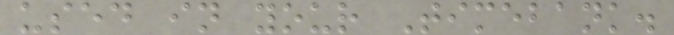used in your Timebank.
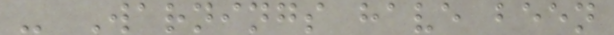- Warnings have been
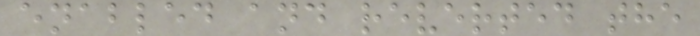enabled and reverted the
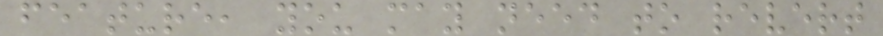feature, you may need to revert
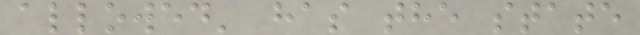allowed' has the state
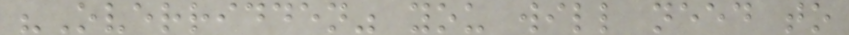"Overridden" you will need to
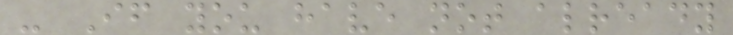- If you have not already
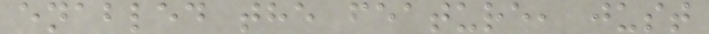enabled the feature, just
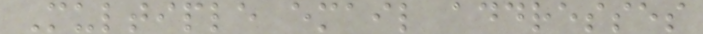Multiple email addresses
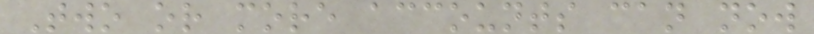Two or more accounts can now
